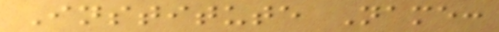Institute Name:
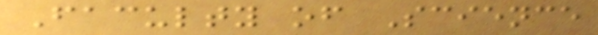Faculty of Science
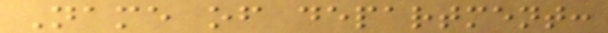Name of department:
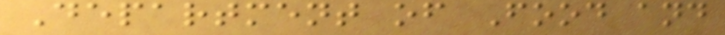Department of Food and
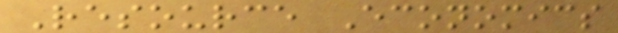Resource Economics
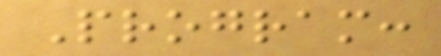Program:
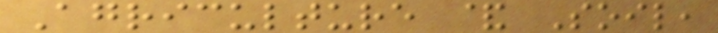Agriculture & Soil,
